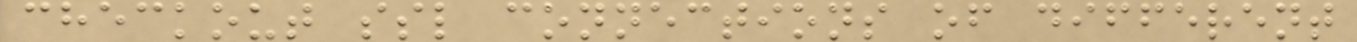checkout ssl connections of different
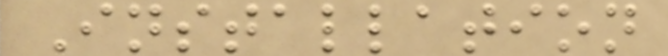Installation
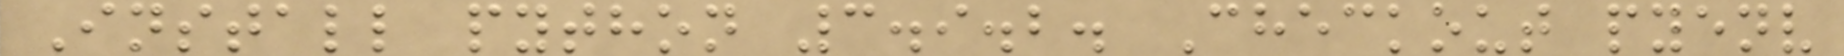Install python 3.9.2. Checkout pyenv
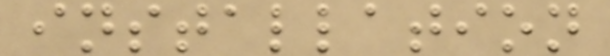installation
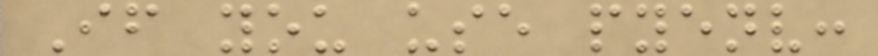If you use pyenv:
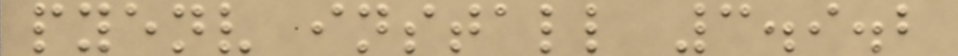pyenv install 3.9.2
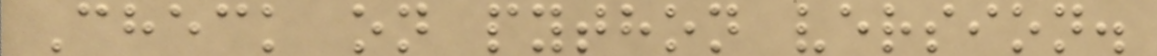Check on python version.
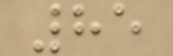85
